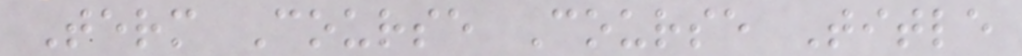Term Course Course Title
